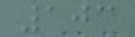103
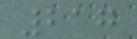217
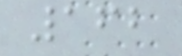162
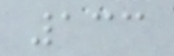133
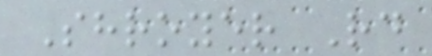Shroyer Rd
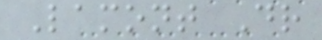Lamont Dr
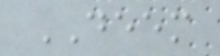DEEM
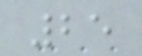25
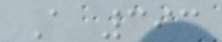A 393
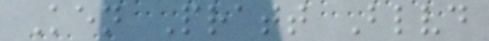Ken Pratt Blvd
